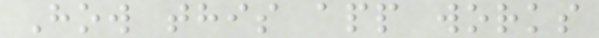How this app works
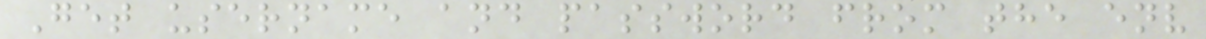Get username and password from the env
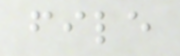file
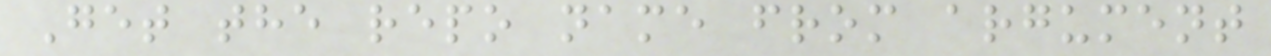Get the repo name from argument
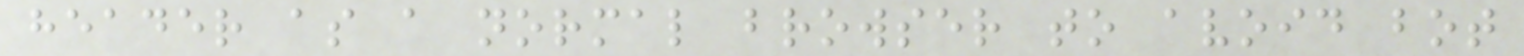header as a normal browser to avoid bot
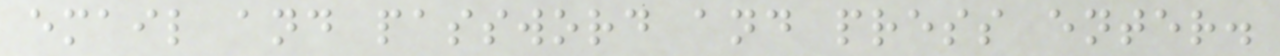email and password and press enter.
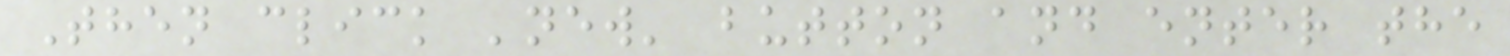Then click 'new' button and enter the
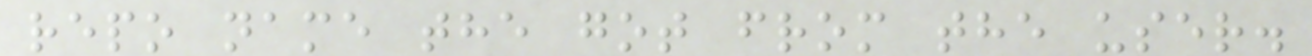repo name the got from the user.
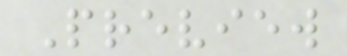Preview
